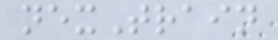nexTrain
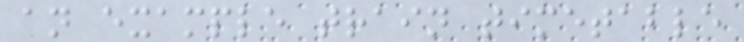an example train timetable
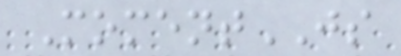MomentJS
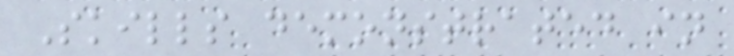Skills demonstrated in
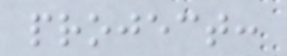project:
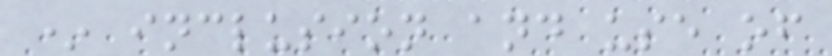* inclusion and use of
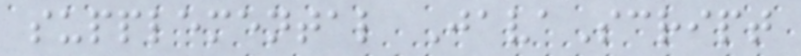supplemental JavaScript
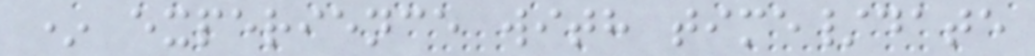* experience with time/date
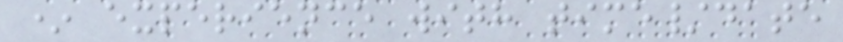* experience with time/date
